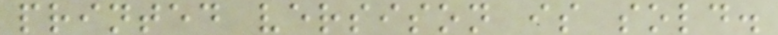printed versison is sold.
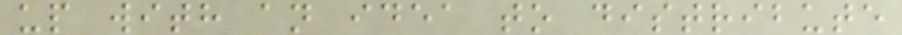up with an idea to distribute
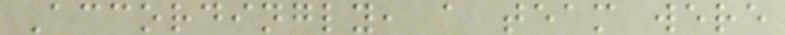Accordingly, a team were
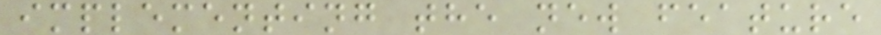implementing the new feature
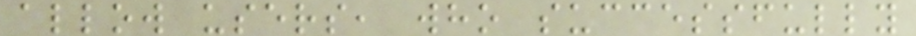allow users, who successfully
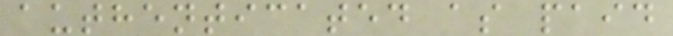authenticated as paid
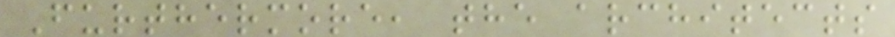Furthermore, the architects
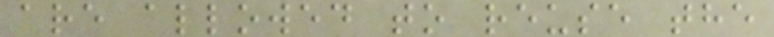are allowed to reuse the
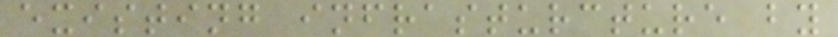existing infrasturcture by
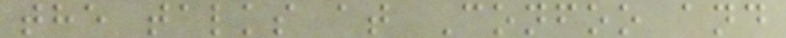the talks at Confoo and
